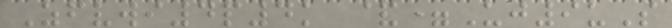Zfvwi4p4k &=Uj9uS
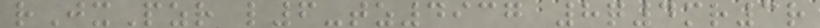rJxPzr l6-tz4937 8q4mr3r
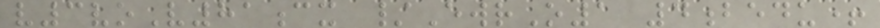v3voV81cx /EwrO1 4bedu+
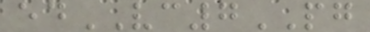edVC7PG
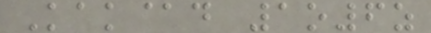Kak@d 1o6z
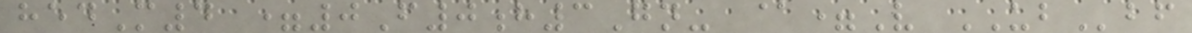hedM4 =0F0h3Gn- @=V UBbf
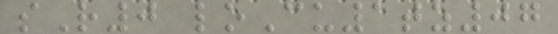sR0 loCu1tz07
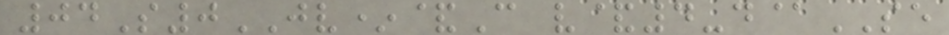04S0JV*&C v&4-d@SE
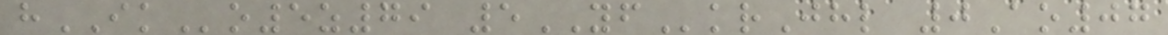hIKo5z79 5YFkrJhl 0Ao07
